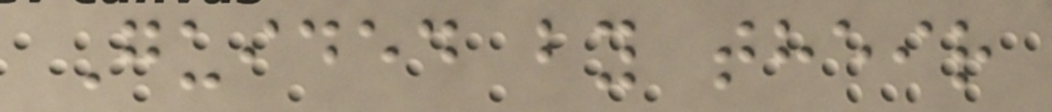Guided by their
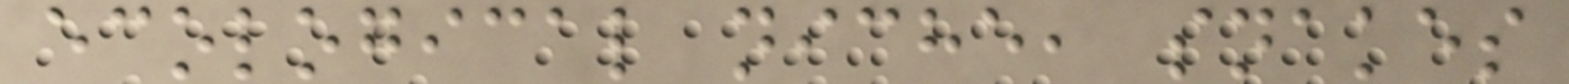ecological niche, snakes
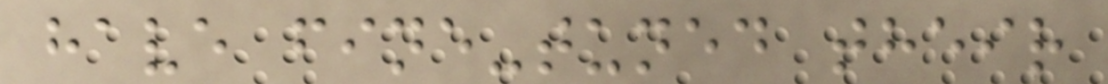have fine-tuned their
